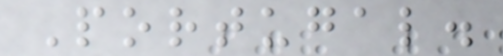Portugal.
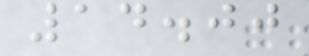14.00
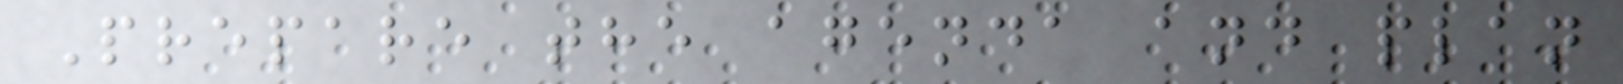Prepare the agenda and plan
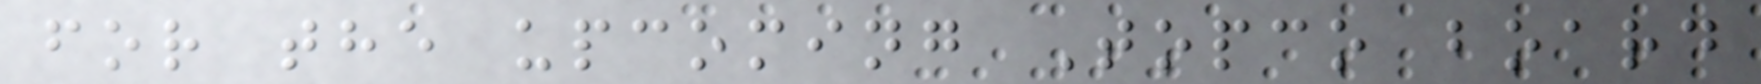for the upcoming Topco board
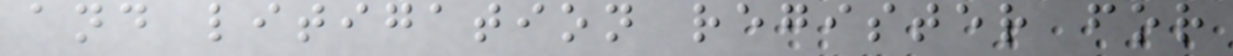and litigation register for
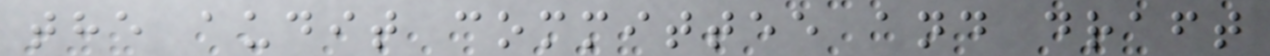the audit committee and draft
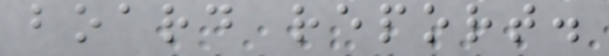board report.
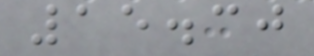15.30
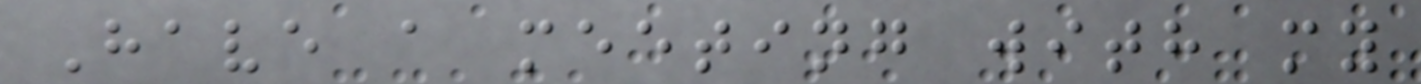Have a meeting with my
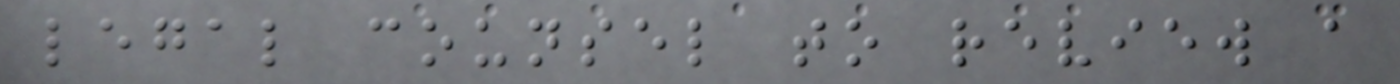legal counsel to review a
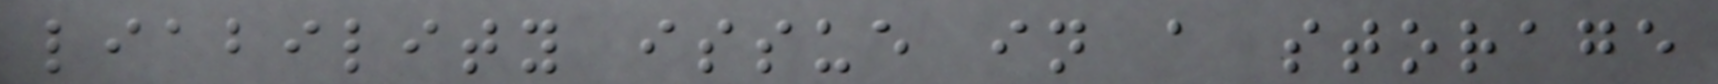liability issue in a storage
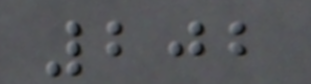202
